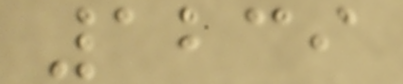1239
